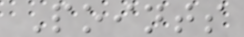Points
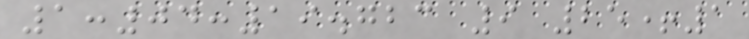1:04:19.723 9 25+1
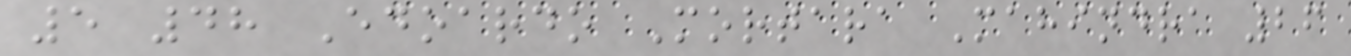5 48 Edoardo Mortara Mahindra 26
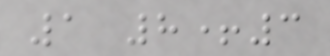1 8+3
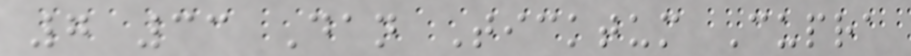7 33 Dan Ticktum Cupra
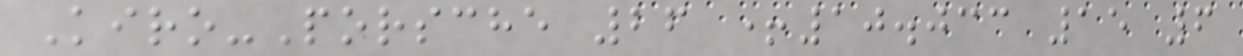Kiro-Porsche 26 +10.033 15 6
